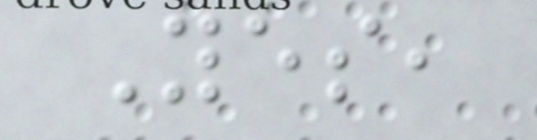Yes,
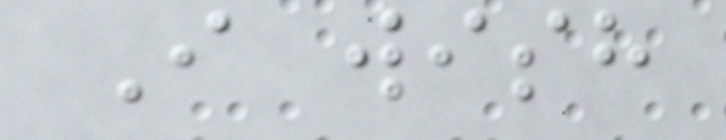I wish
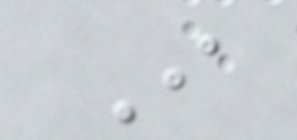I
